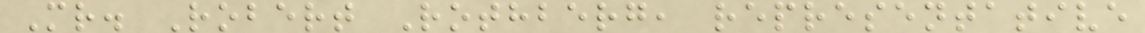Mr. Robert Rothberg, representative
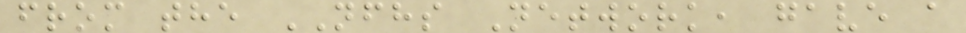from the NFHS Network, gave a
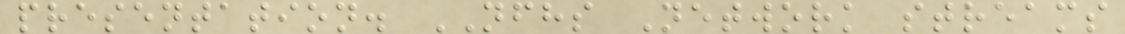presentation. NFHS Network streams
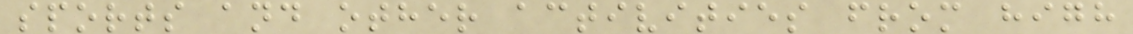sports and other activities from high
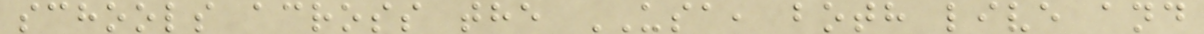schools across the USA, both live and
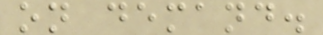on demand.
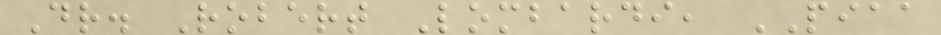Dr. Robert Lombardi, PIAA
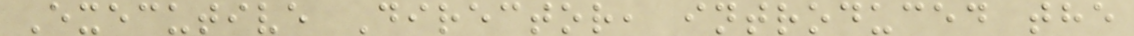Executive Director, introduced the
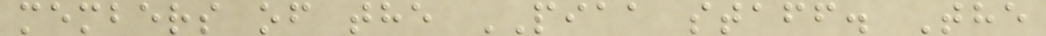members of the PIAA staff. The
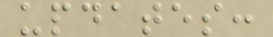updates:
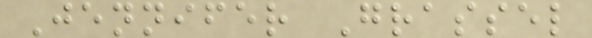Jennifer Grassel
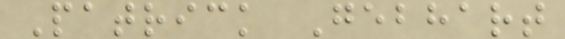Patrick Gebhart
